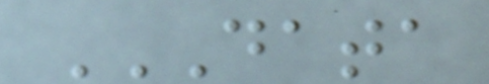DATA
